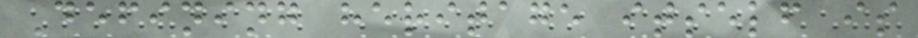Defining heritage itself is
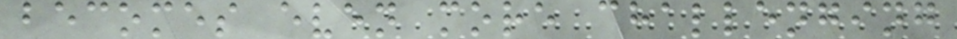becomes even more challenging
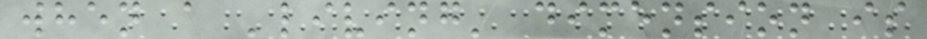when a 'living' dimension is
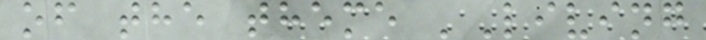of the theme 'Living
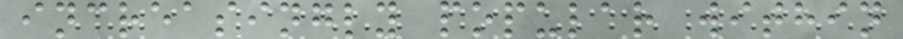increasingly popular within
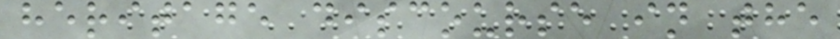heritage discourse in the
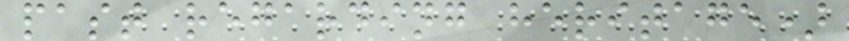past regarding heritage)
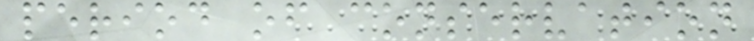period of conservation
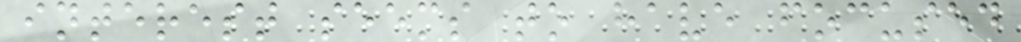interest seems to have focused
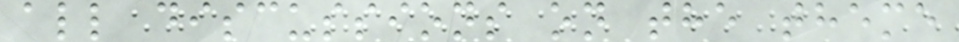all discussions on the theme
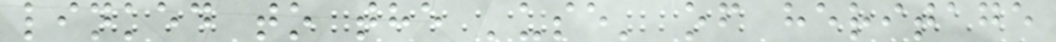linked to the 'use' of heritage
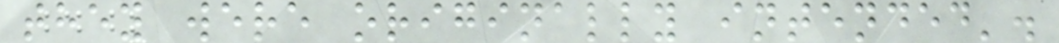they were originally intended'.
